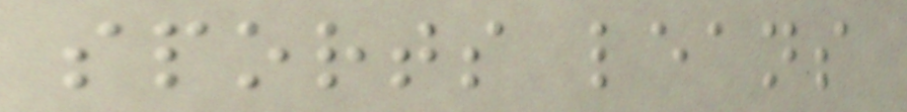sports leans
